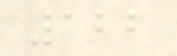122
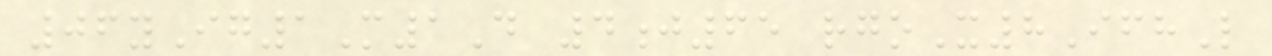06yIg1M1D 4j65 rgoX8IfhL
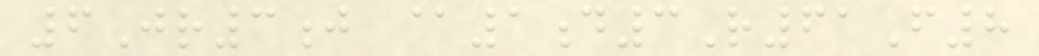6Jr3j @1d3R61F8
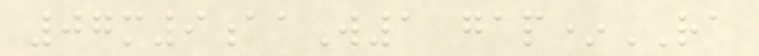07m9aaW1 gap*RA
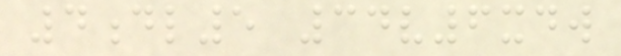4dl5 34v6xdw
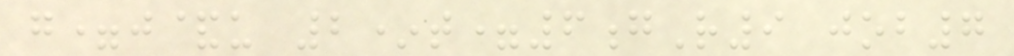g=j&u 2*t=6gR9 job7
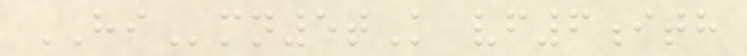HImn5tK vf6ith
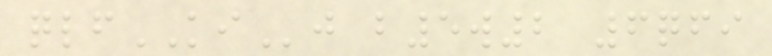qlfKIj b5w2 6qfi
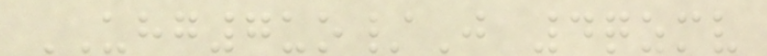UHG7uo/J 4qzmv
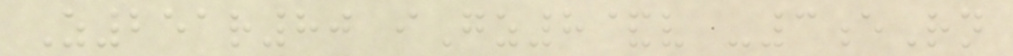Z251r80 iGz8&v -3eRn
